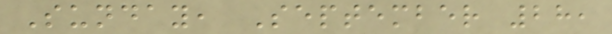Sunday, September 28,
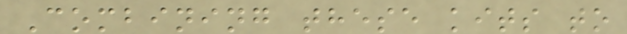Combining these kits to
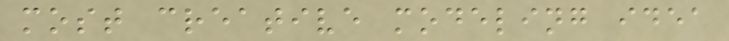most creative modeling idea
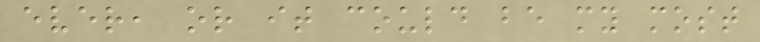ever, or it could be my most
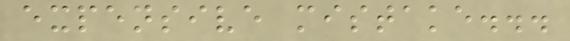expensive mistake...
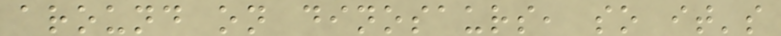around on dinosaurs, so it's
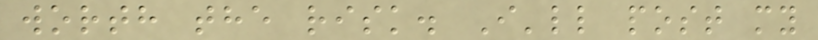worth the risk. I'll post my
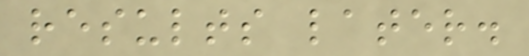results later.
